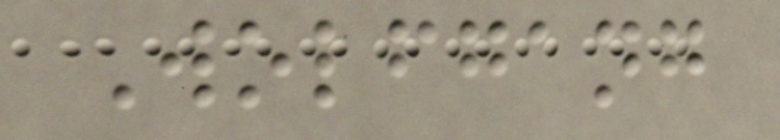Wolfgang
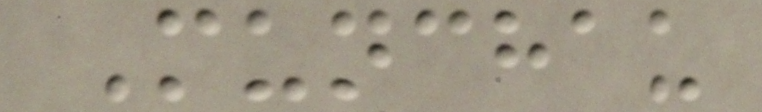Munchau
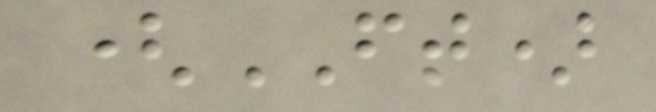(FT)
